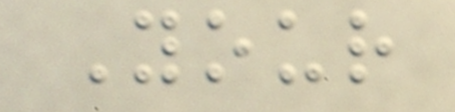Your
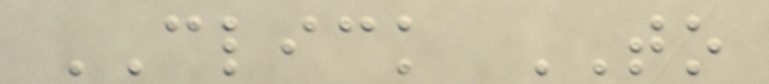CLICK TO
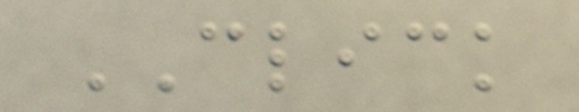CLICK
